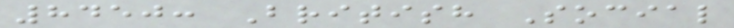8450: British Social
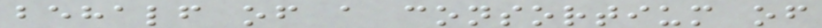behalf of a consortium of
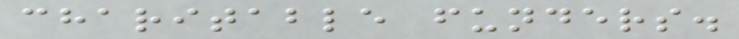charitable funders.
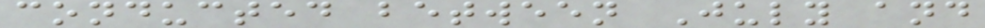conducted between July and
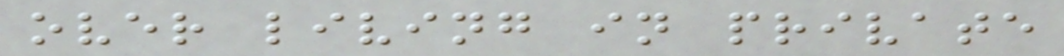over living in private
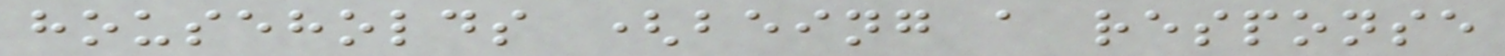households (being a response
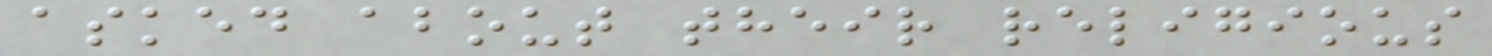asked about their religious
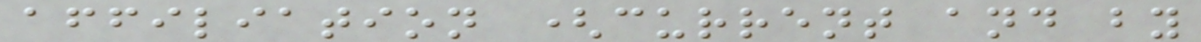affiliation (current and by
